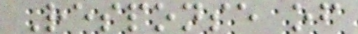Response of
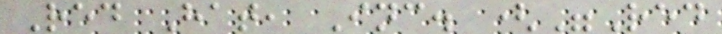Red Hat, Inc. ("Red
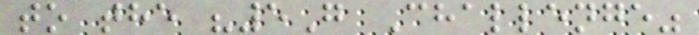to the "5G Challenge"
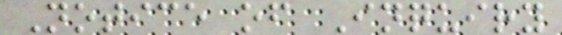Notice of Inquiry
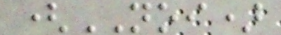(NOI)
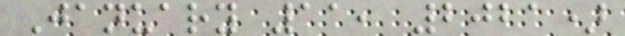January 11, 2021)
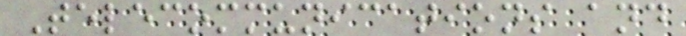Telecommunications and
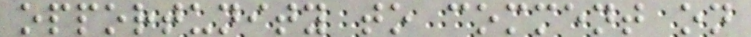opportunity to comment on
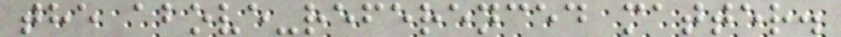the above-referenced matter.
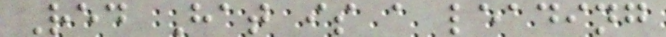Red Hat is a leading
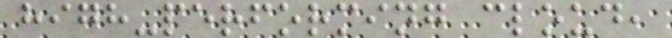high-performing cloud,
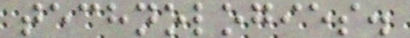technologies.
